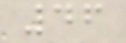46
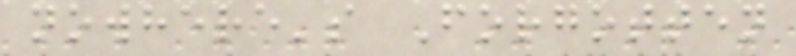nowhere's Forgotten
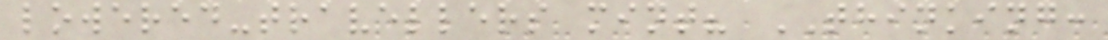lowered-travellers mint? THINKING:
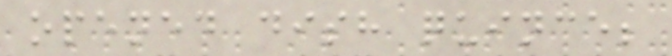opened dish quince;
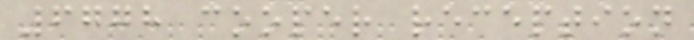6778 cooper reception
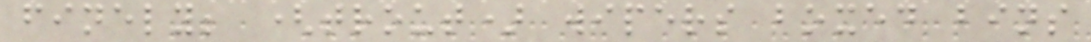finely; (trout) wipers boxed bins
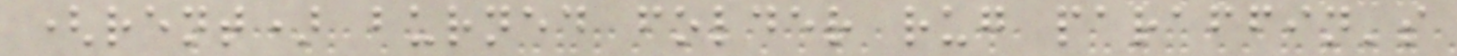(rent) burned folder rug paraffin's
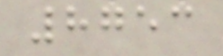8753
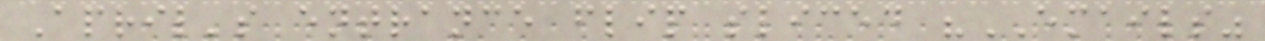April's entrance flip sliced "EMAILS"
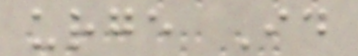urge Id
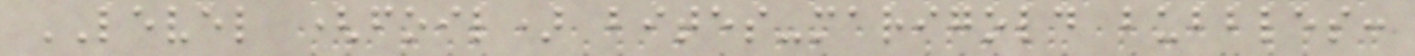LEVEL (foil) bites-marigold bubbles:
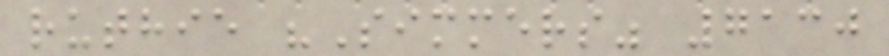ruthie "Simmers" 7130
